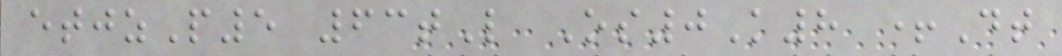etjzP5 63tL Os0K8 +Dt
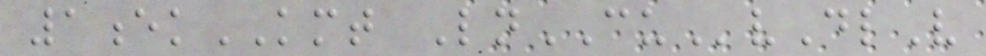1ekKMT LnCUvDlV
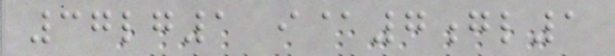37lg1 i@7gl1
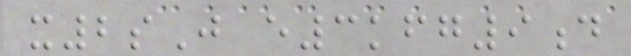x2sJ e3kfg9d
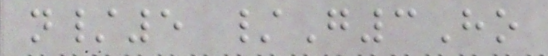n/5 /G3Ho
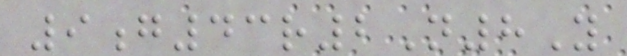9g43r2N8Y
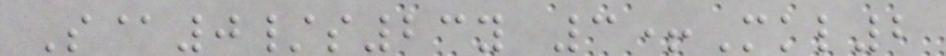S@0/s23y 3+Mkl2
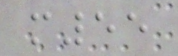m55
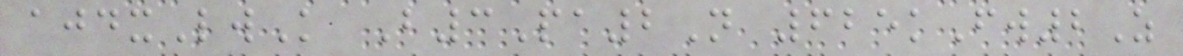ajdxLwK B3Pa2N 625kFw2Z
